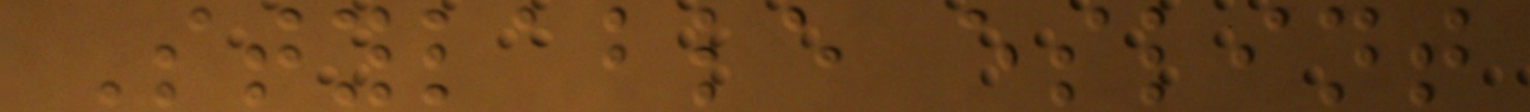Stylable eslint
